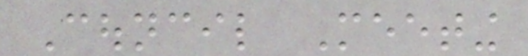Council Meeting
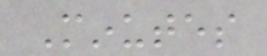Minutes
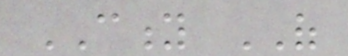CITY OF
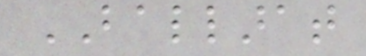BALLARAT
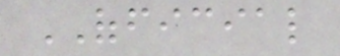OFFICIAL
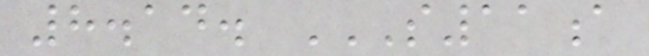8.14. S11A
